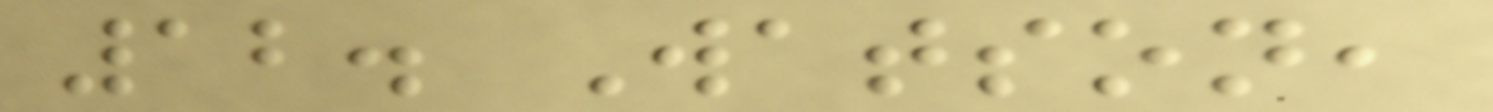12. Watson,
